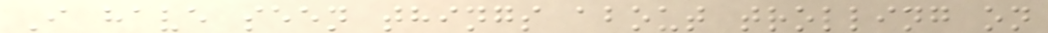I have seen things about trolling on
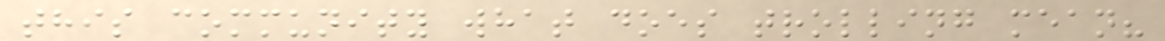this community what does trolling mean?
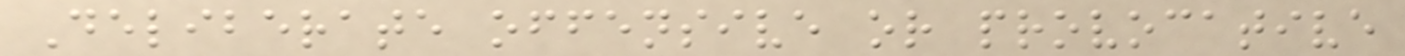Deliberate offensive or provocative
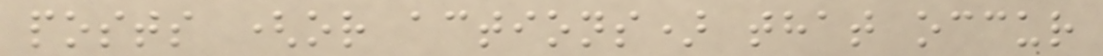posts (or actions) that occur
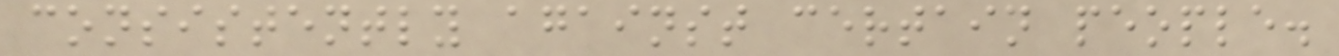consistently against certain people.
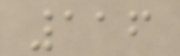116
